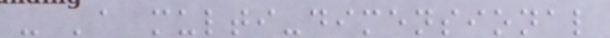- 'a multi-dimensional
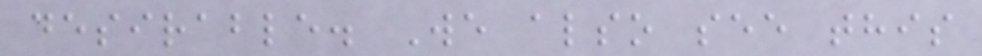desirable. We also see this
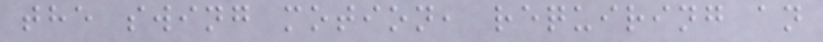the swing motion, requiring an
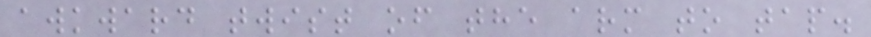awkward twist of the arm to tap.
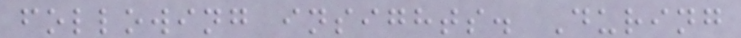following insights. During
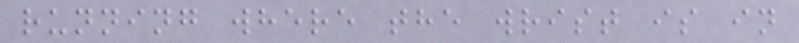running where the wrist is in
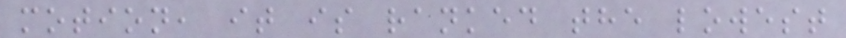motion, it is ranked the lowest
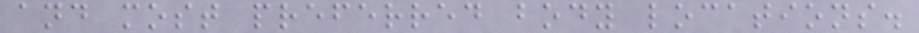and most preferred body locations.
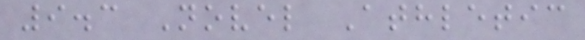9.3 Novel Athletic
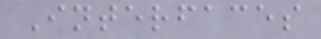Interfaces
